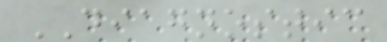DIAGNOSTIC
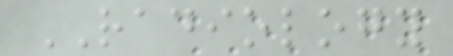RADIOLOGY
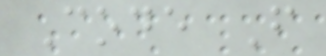Code F
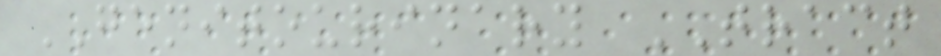GENITOURINARY TRACT
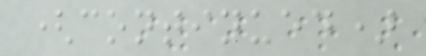(continued)
